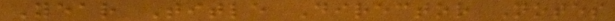Year Title Director Notes
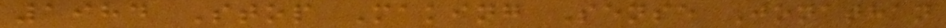1984 Stop Making Sense Jonathan
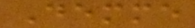Demme
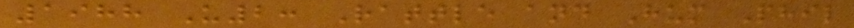1988 U2: Rattle and Hum Phil
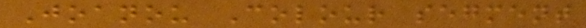Joanou Colour segment
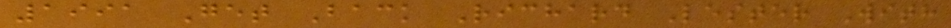1991 Get Back Richard Lester With
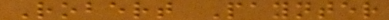Robert Paynter
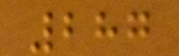287
